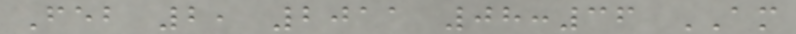Feb 2, 2011 08:36 AM
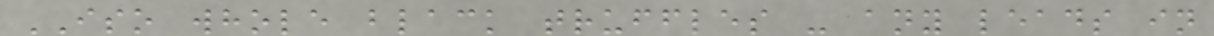ISO whole black truffles - any leads in
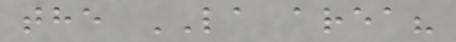the LA area?
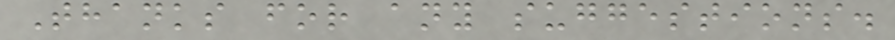Thanks for any suggestions.
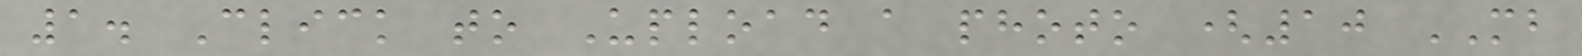1. Click to Upload a photo (10 MB
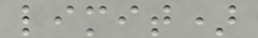limit)
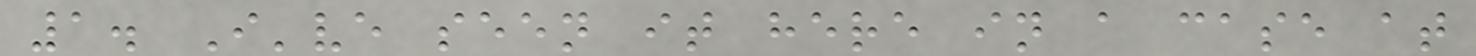1. I've seen it here in a case at
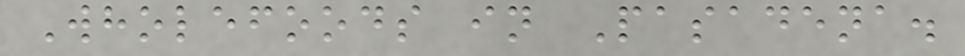Wholefoods in Pasadena.
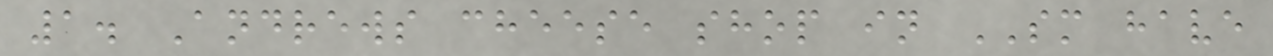1. Andrews cheese shop in SM have
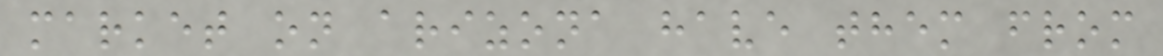market on arizona have them from
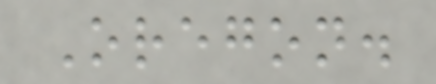Oregon.
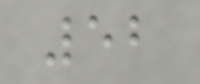52
